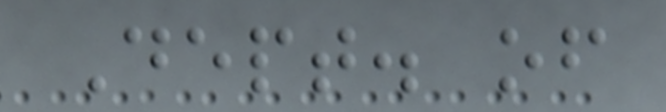Dept. of
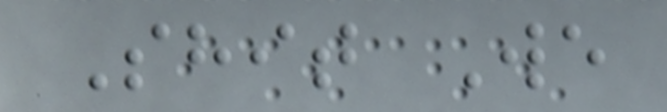Shit We
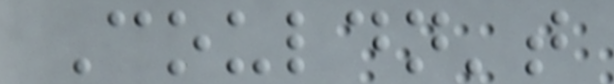Couldn't
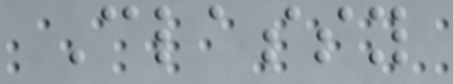Classy
